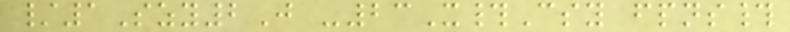/1Szy2J -23X#Csy fpns#
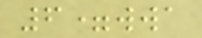6=wwa
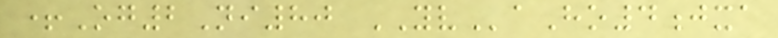+Og2Ni80 YVaHo4jxa
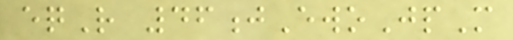eqR 46jEwoJpM
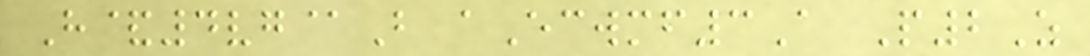H&4vg@B aEcwmf3A P2Z
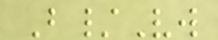B/Vw
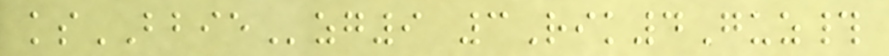ksBBIEzg9 3Rik4Guz#
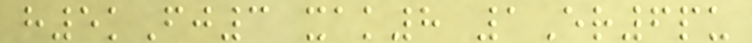h5kFj3 xak8 1Er6pu
